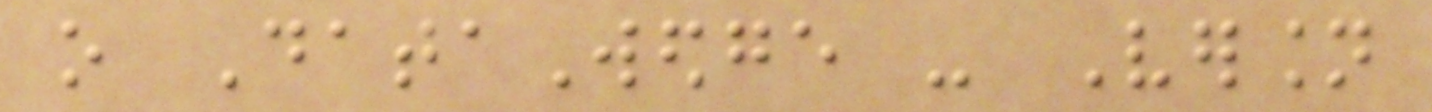o DataWedge - Version
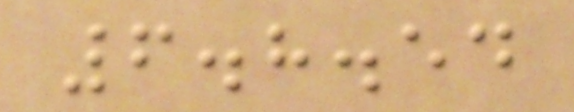6.8.54
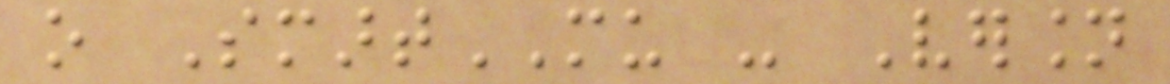o SmartMU - Version
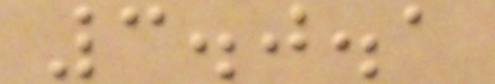3.0.1
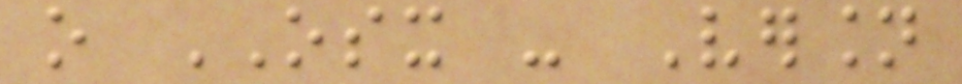o OSX - Version
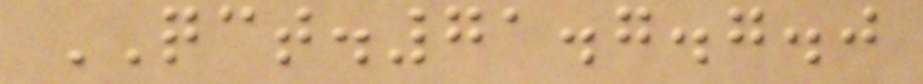QCT.71.7.7.0
